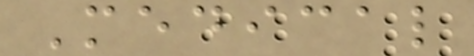Medical
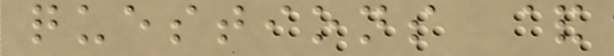questions &
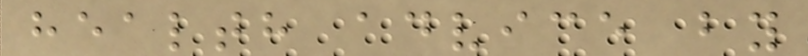health advice by
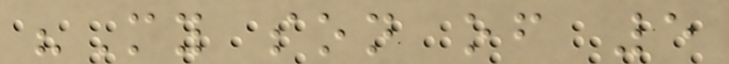"My son of 5
